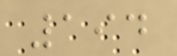194
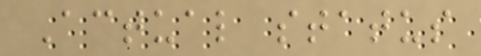Actual status
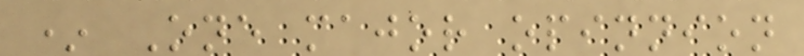* One major opinnion
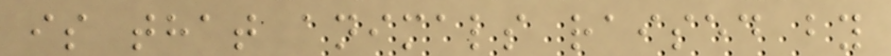is that animals raised by
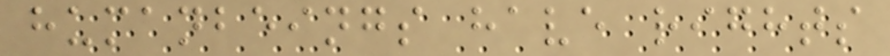humanbeings have rights
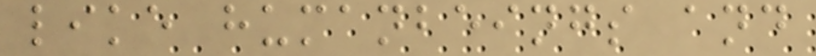like humanbeings and
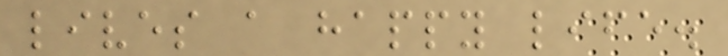lives a happy life.
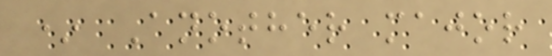* Another major
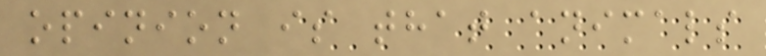opinion is that animals
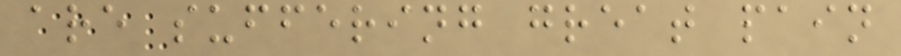are suffering great pain
